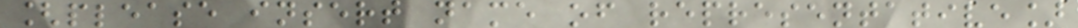[please insert name of representative]
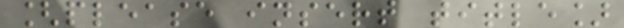[please insert title]
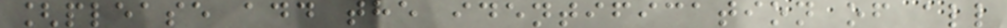[please add the identification of all
